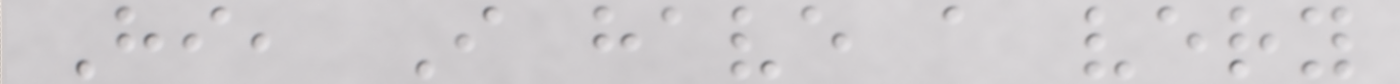Hi, I have a very
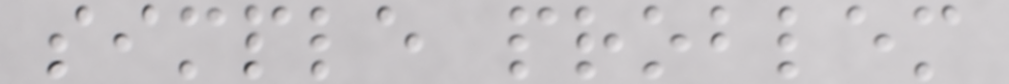simple problem
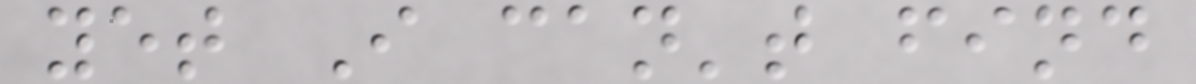yet I can't find
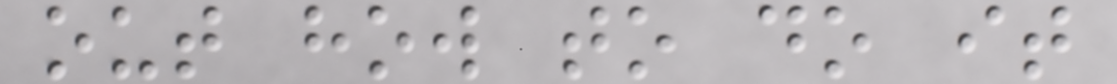out how to do it
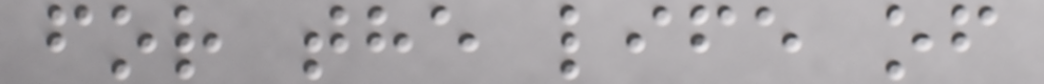for the life of
